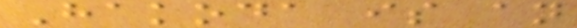Hakoda is an
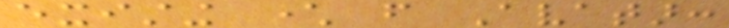existing character from Avatar:
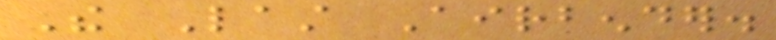The Last Airbender.
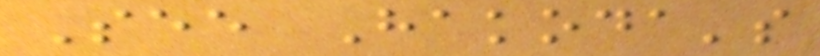See Hakoda's
